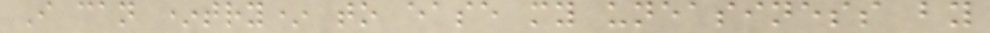I can *try* to ease my uneasiness by
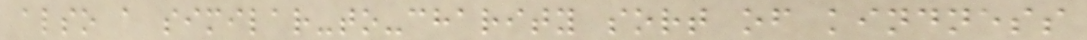also a similar-to-charity sort of kindness
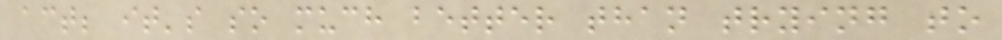act; it's so much better than trying to
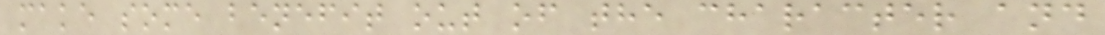make some benefit out of the character and
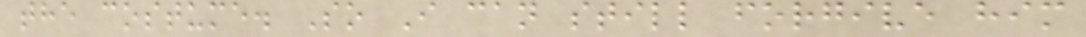the costume. So I can still forgive him
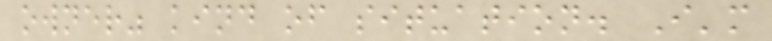owner" kind of situation. I'm
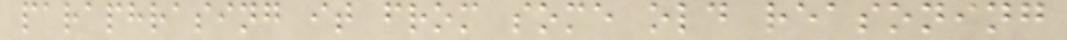paraphrasing it from some old reasoning
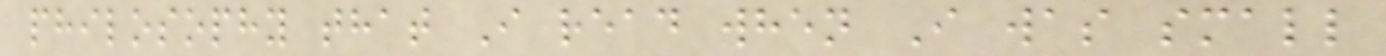philosophy that I read when I was small
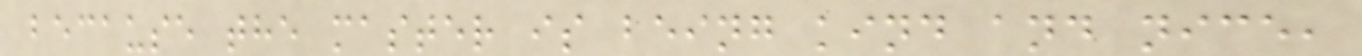because the master is being kind and nice,
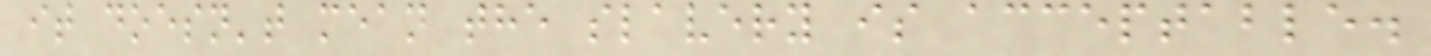it doesn't mean the slavery is acceptable.
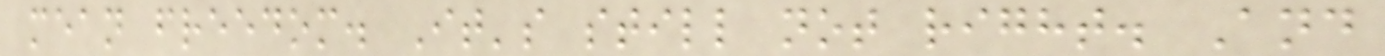mean freedom. It's still not right. And
